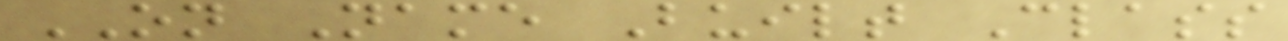ON Name Built Class
